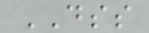DSS
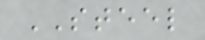STEEL
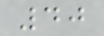40
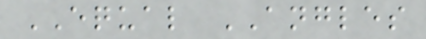EQUAL ANGLES
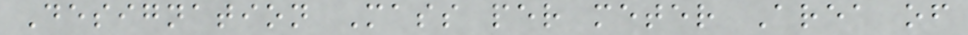Designation Mass per meter Area of
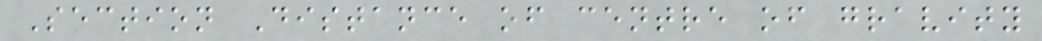Section Distance of centre of gravity
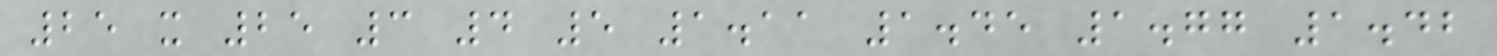25 x 25 3 4 5 1.11 1.45 1.77 1.42
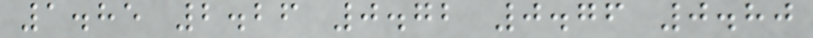1.85 2.26 0.72 0.76 0.80
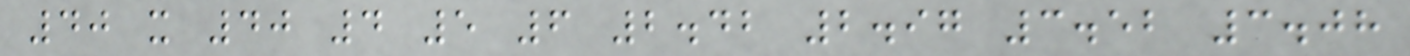40 x 40 4 5 6 2.42 2.97 3.52 3.08
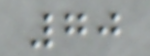70
